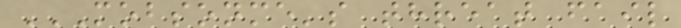MOBSONME'S THREAT FAIL
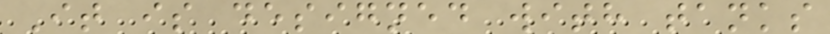It is designed with tanks
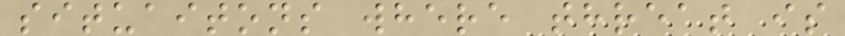situaitons where threat is
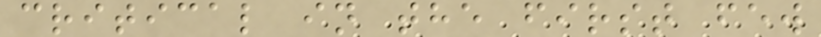critical in the first few
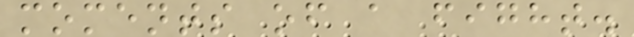moments of a fight.
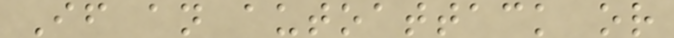If an autoattack or
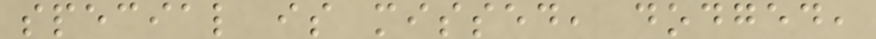special is missed, dodged,
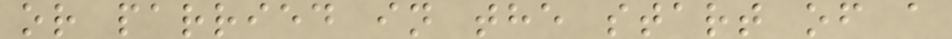or parried in the start of a
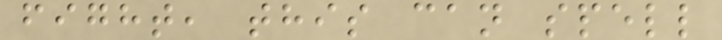fight, this can spell
